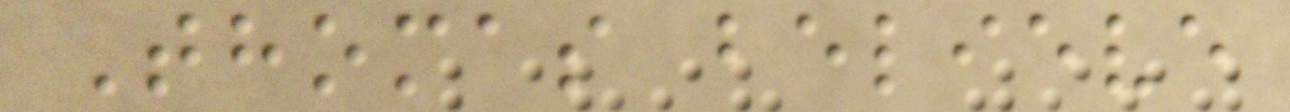Thomas believe
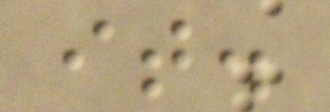it.
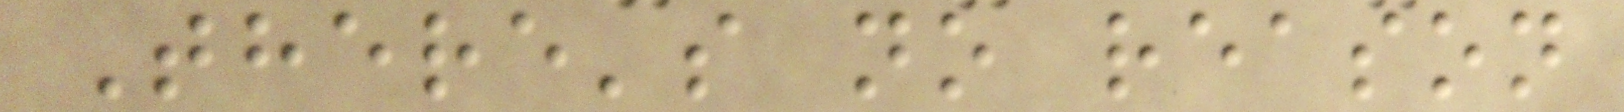There's no reason
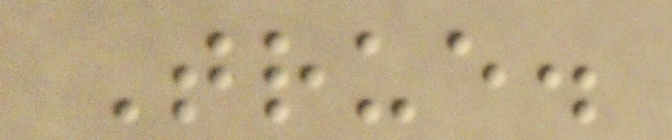True.
